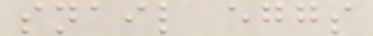snail eggs
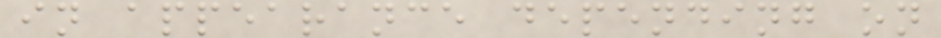in appearance depending on
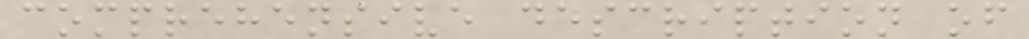comprehensive description of
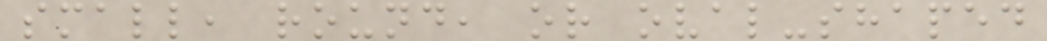small, round, or oval-shaped
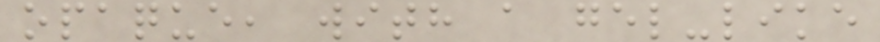opaque, with a gel-like
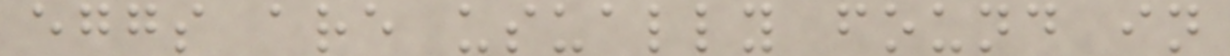eggs are usually found in
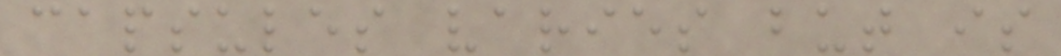capsules varies but is
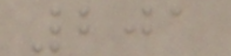201
